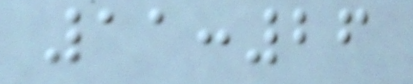11:26
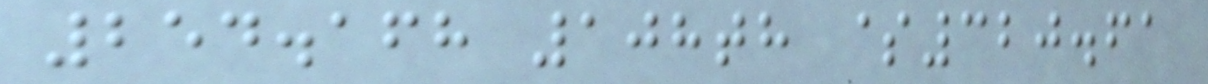254.168 108th $320.61
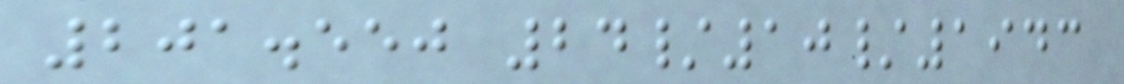201.550 24/10/1943
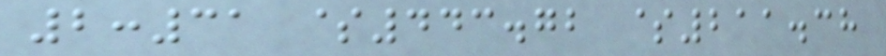2:31 $443.72 $211.38
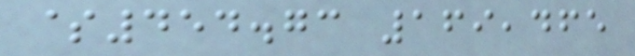$454.73 169,465
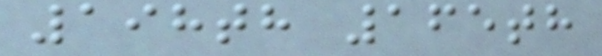198th 165th
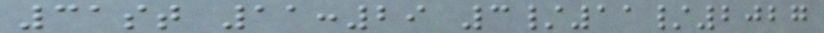31st 11:29 3/11/2027
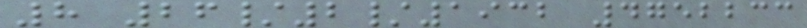8 26/2/1932 4752233
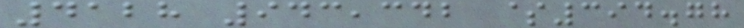4128 943,342 $394.78
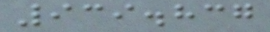939.837
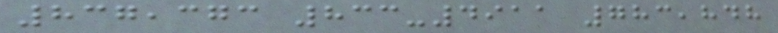837,373 833-4911 783,848
